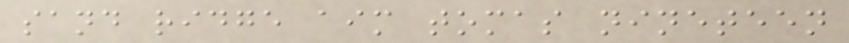sand ridge aim tomas nineteen
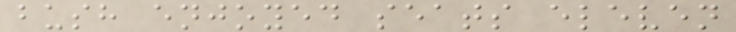bush enjoyed seats eleven
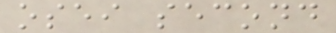osei second
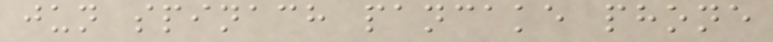jun spinach pancake phone
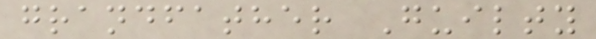grandfather Guilty
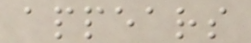appears
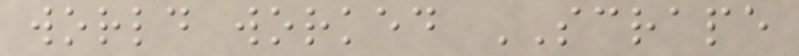world worked SCRAPE
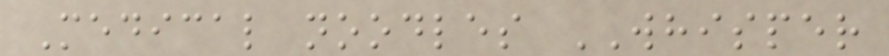Medical noodles WHISPER
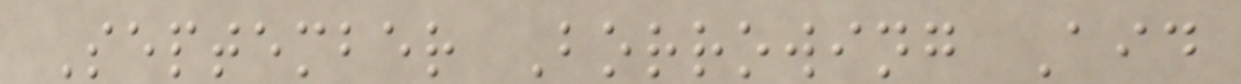September Borrowing Aid
